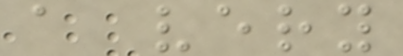a very
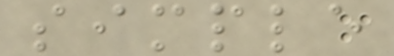simple
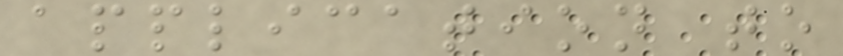application to
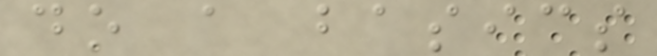do a basics
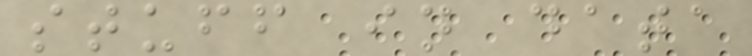stuff in data
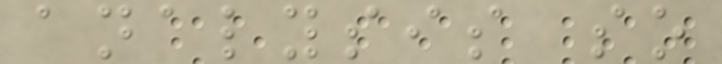analysis so
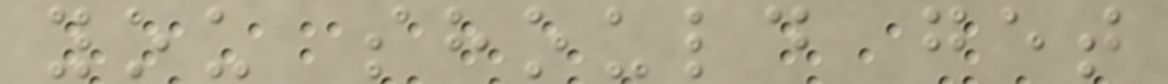you should get
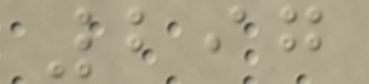297
